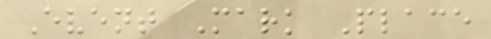Event Mark Place
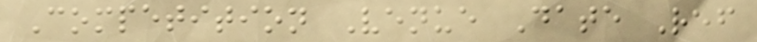Competition Venue Date Ref
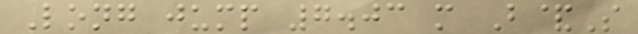Long jump 7.03 m B&S
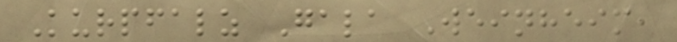Kurpfalz Gala Weinheim,
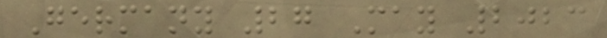Germany 27 May 2023
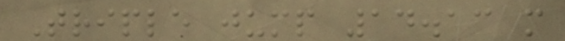Triple jump 14.13 m
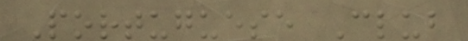Portuguese Club
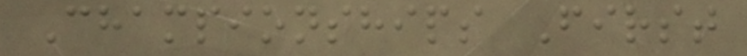Championships First
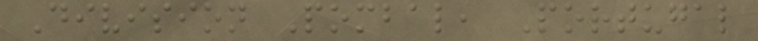Division Pombal, Portugal
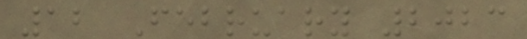12 February 2023
